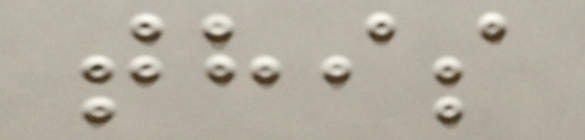this
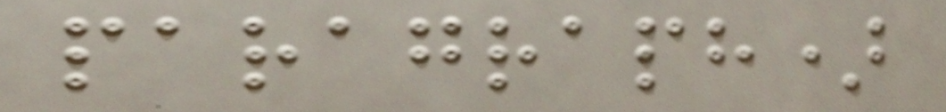paragraph)
